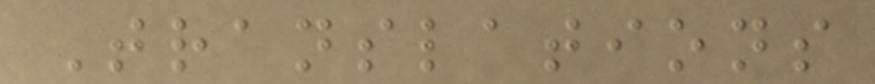Translations
